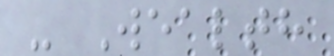- Wealth
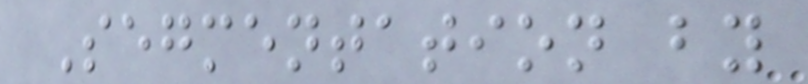Segmentation by
